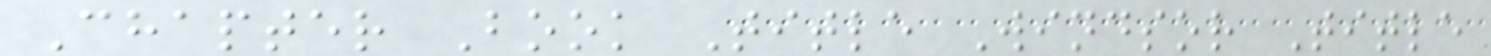Chapter Book Title Windsor Title
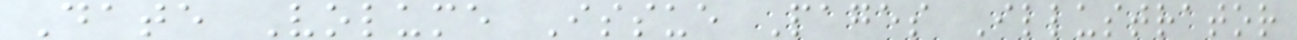Date Volume Issue Pages Illustrator
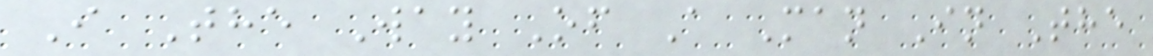I The Way Of A Man In The
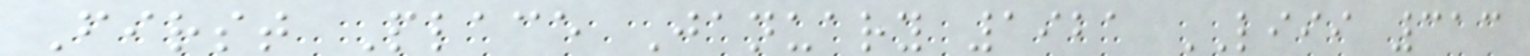First Place January 1921 LIII 313
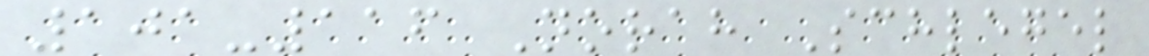101-116 Norah Schlegel
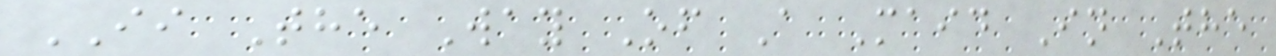II The Way Of A Maid In The
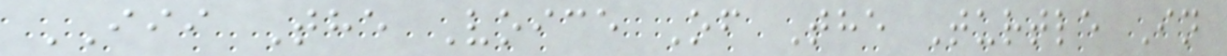III The Voice Of The Turtle In
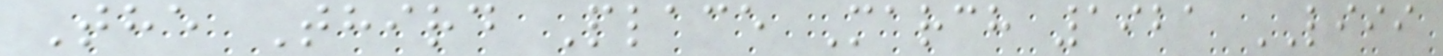The Third Place March 1921 LIII
